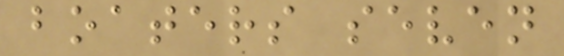boaters seven
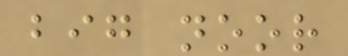big noor
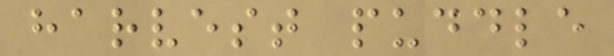harvest puddle
